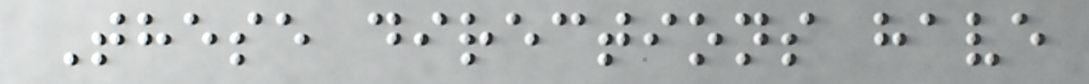These directions have
